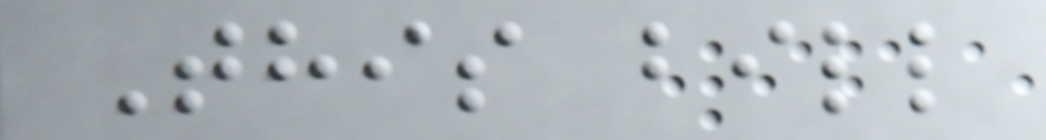This bill
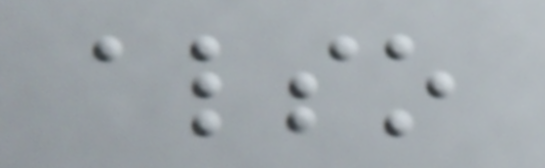also
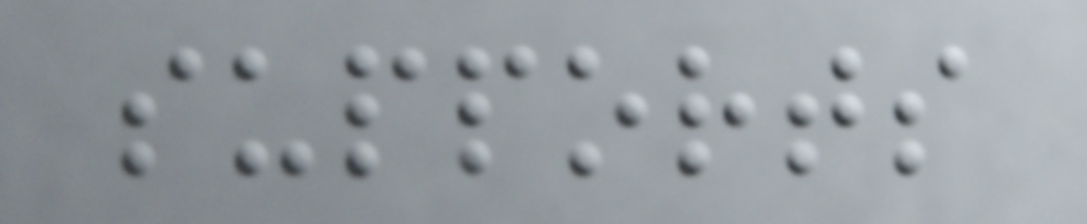supports
